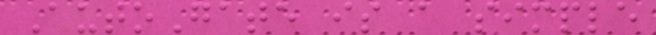AutoGate is a simple
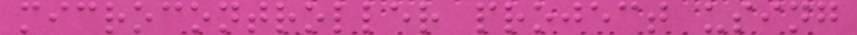microcontroller project using
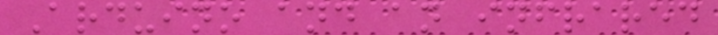Arduino and an infrared
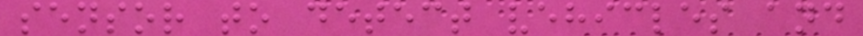sensor to detect vehicles and
